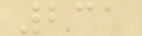231
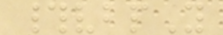#vbpY
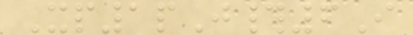Xp1pJ#6I
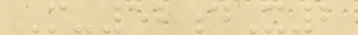M-52dX2
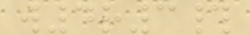w4r3#
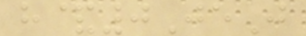h&0JeJ
